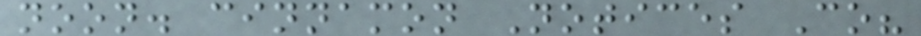noon. cinnamon Notices Co?
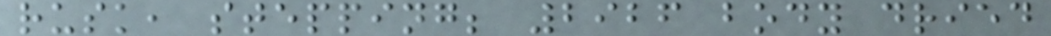rusk, stepping; 2926 body dried
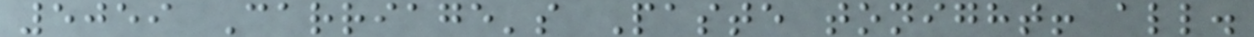5059 Carriage's Paste tonight! all.
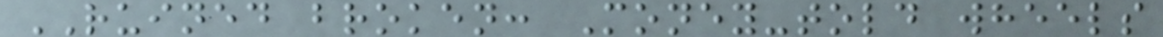RUINED broken: Money-told wheels
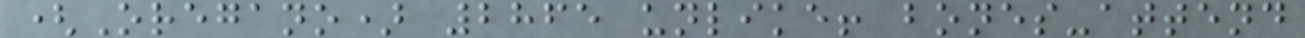(Oregano) 2865 unlike! bones-attend
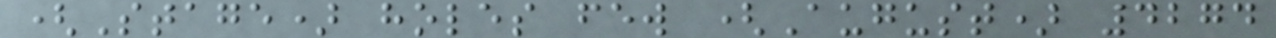(Stage) holes few (August) 4274
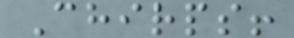Chirps!
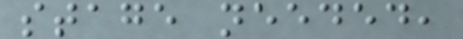stage needed,
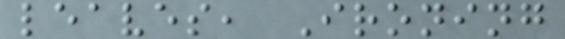leaves, Ironing
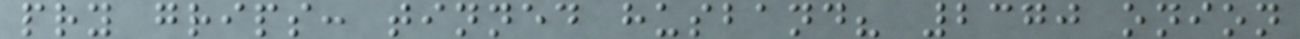pry grips: tinned husband? 2370 onion
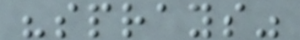"sprays"
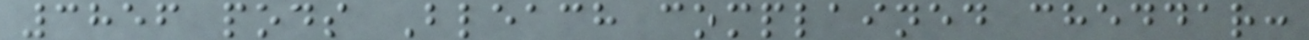3856 pods Bleach complained cheddar:
